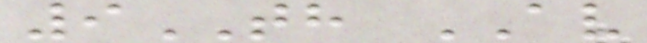9TH AV
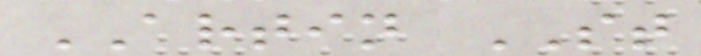ARTIN ST
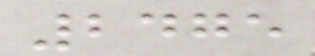2475
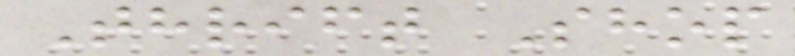Thrift Shop
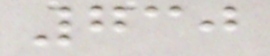730
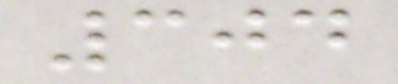304
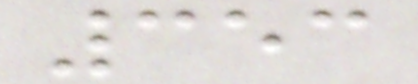353
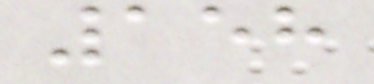158
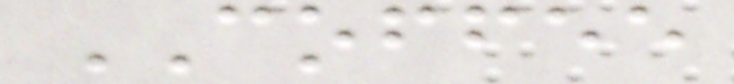COFFEE
